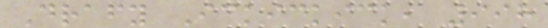Drafy Ickickick, 998
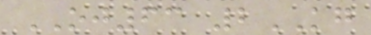OJ63 2KG
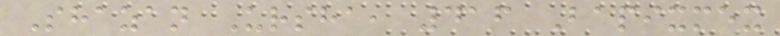Shazan Ursha, 416 Bapixmex
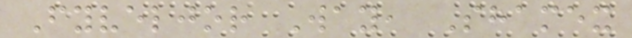Fyveljor Way, Shamex
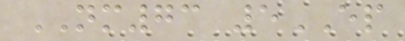NM73 5EP
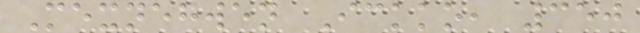Mexnegwen Ickko, 350
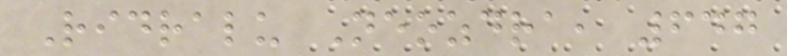Ridralu Neozdra, 647
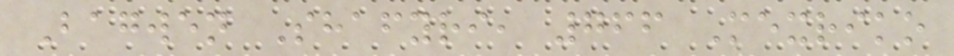Bagwen Shafyri, 766 Mexriko
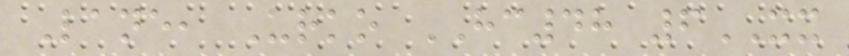Lane, Urko HC48 6XX
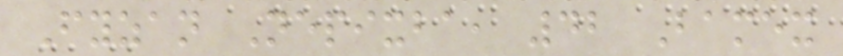Fyzan Nepixba, 42 Bamex
